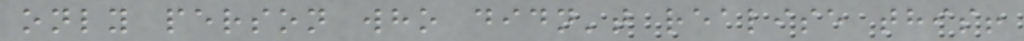only person who didn't realise this!
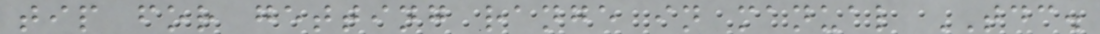tip for getting range in manual TDC.
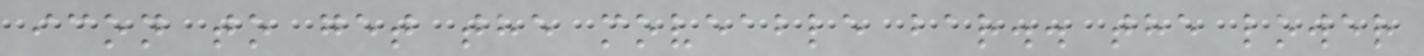icon to get the moveable bar.. the lower
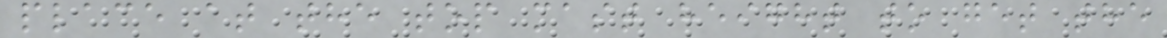place at the top mast height to get the
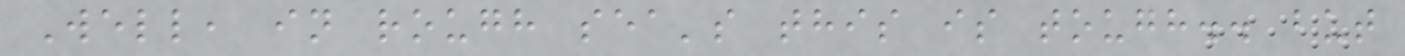Well, in rough sea's this is tough.. but
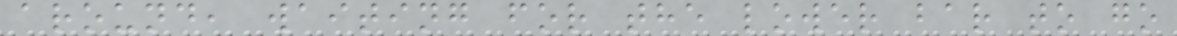around, waiting for the lower bar to go
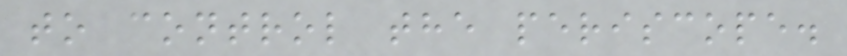to control the periscope.
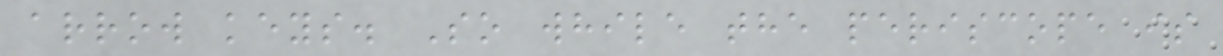arrow keys. So while the periscope is
